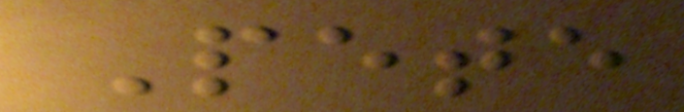Pete
